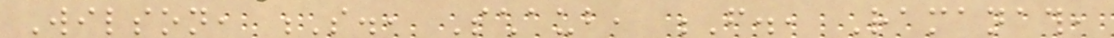Wilson, S., Schaub, F., Ramanath,
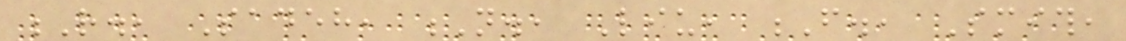R., Sadeh, N., Liu, F., Smith,
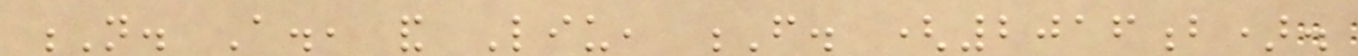N. A., and Liu, F. (2016b).
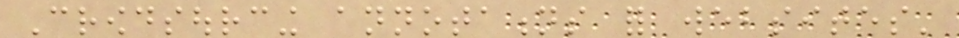Crowdsourcing annotations for websites'
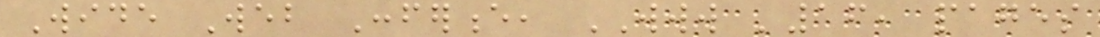Wide Web Conference, WWW '16, pages
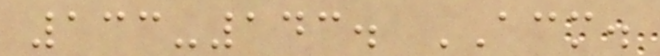133-143. ACM.
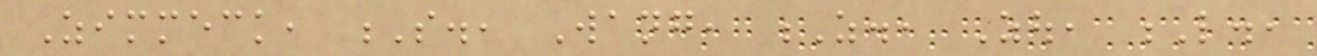Zimmeck, S., Wang, Z., Zou, L.,
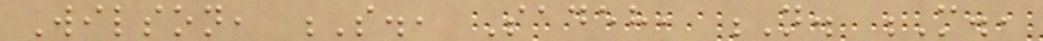Wilson, S., Sadeh, N. M.,
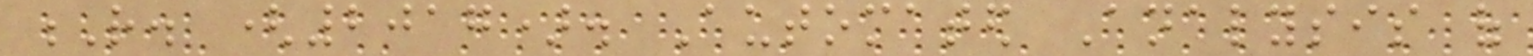R. (2017). Automated Analysis of
